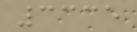3335
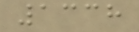1338
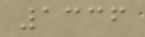1336
